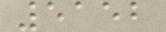5152
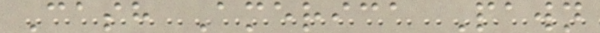Cash America Pawn
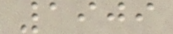1909
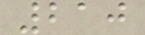210
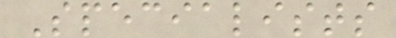Specialists
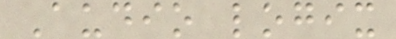Audio logix
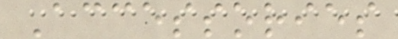Accessories
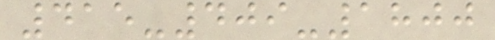415-409-1800
